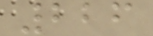226
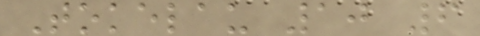Tokelau 10 6
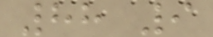88 9
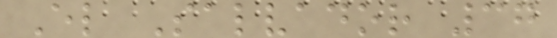El Salvador 37
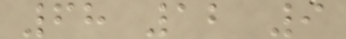68 12 9
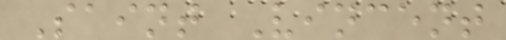Saint Vincent
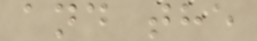and the
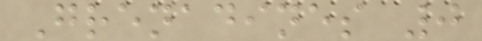Grenadines 0
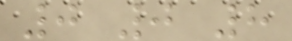0 0 8
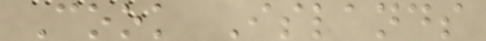Cook Islands
